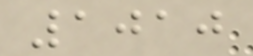1010
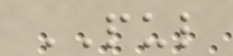PUL
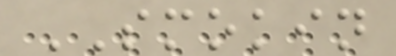SMOKIN
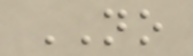NO
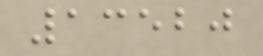13520
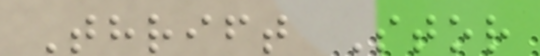Thrift Stor
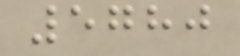5780
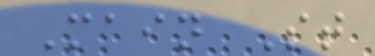Main St
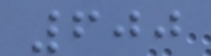600
